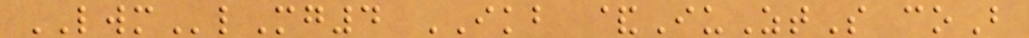LWMlMg4 IKB &IuZtS coB
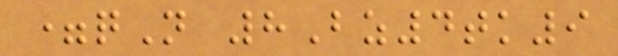=qN 8Bz4tk9
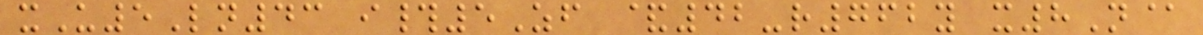xU5Ln43 i#5Zf &42-r762y x8N@
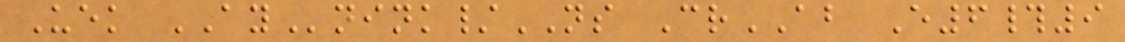Uek AYnink/NS CrAB E6#9
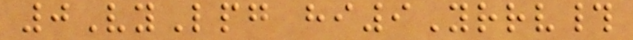0VyLpg hi9Yrrv#
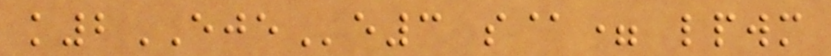k2EJEe3 s@= lpwm
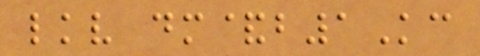lkv dm&b1Kc
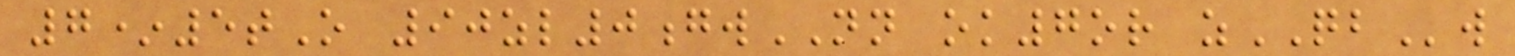7*5tO 90zl0gwNN ok7or zQBw
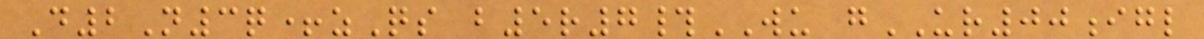D2N3q+zQs b5r7#WU gUR00igl
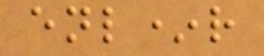enl*r
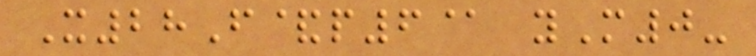X28F&p6@ yM0-
